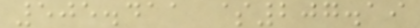505.411 $207.19
